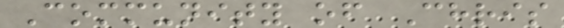Community of Chris
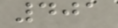401
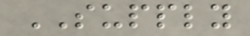SUPPLY
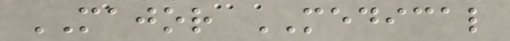MAJOR MEDICAL
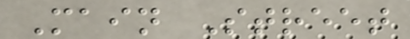Main Street
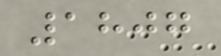1807
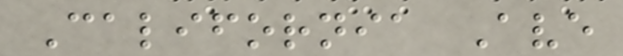California Ave
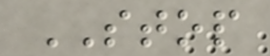STOP
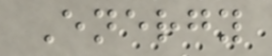Energy
